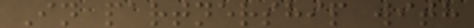In partnership with
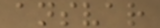ansvar
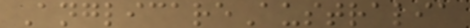AnglicareAustralia
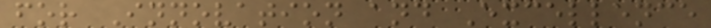for Innovation and Excellence
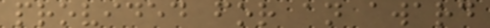provided for an award
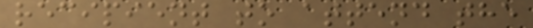recipient to attend the
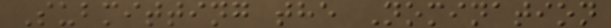Submitting the Nomination
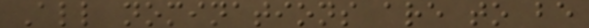All nominations are to be
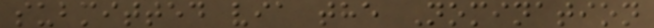submitted via the Nomination
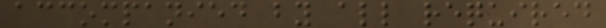accompanied by all required
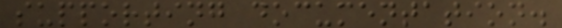supporting documentation.
